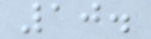10.
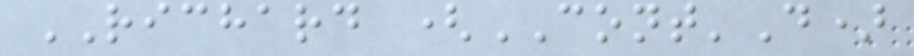RICHARD (CONT'D)
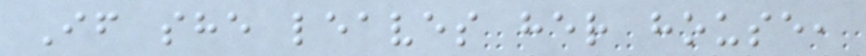If she leaves her house,
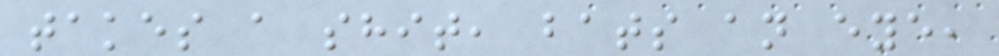takes a shit, bats an eye,
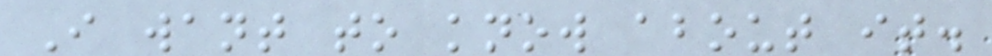I want to know about it.
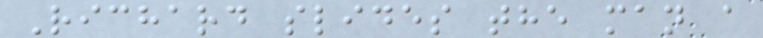Richard slides the man a
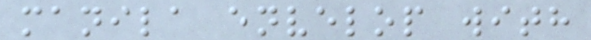manila envelop with
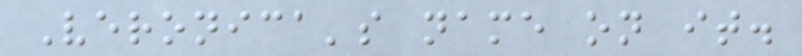Veronica's name on it.
